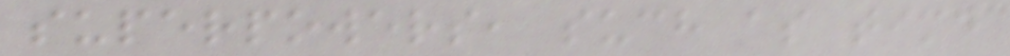superpowers, such as time
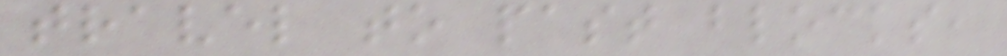travel to past blocks,
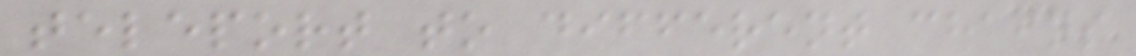teleport to different chains
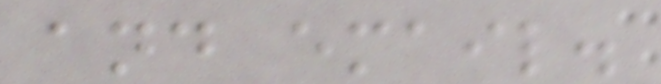and email.
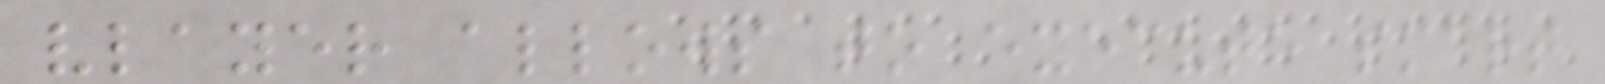vlayer allows to execute smart
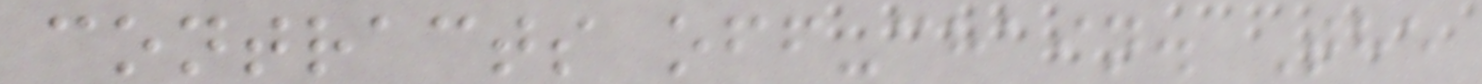contracts off-chain. The
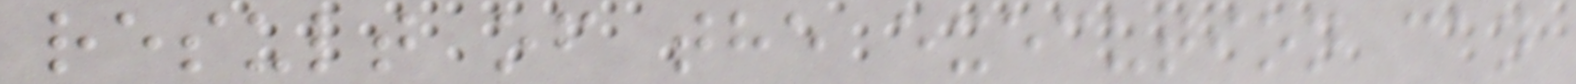result of the execution can
